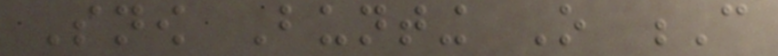Snow Bunting O C
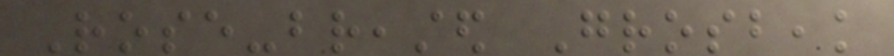Rose-breasted Grosbeak
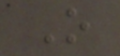O
